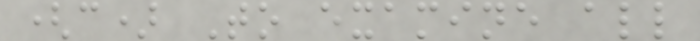(c) To examine all
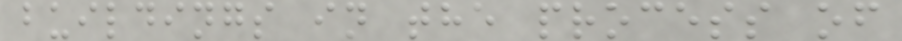buildings in the process of
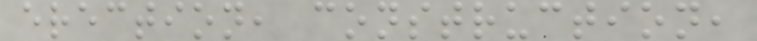erection, construction,
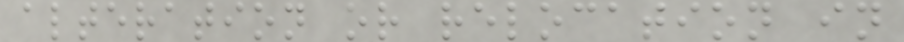alteration or relocation in
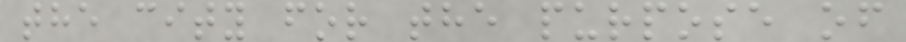the city for the purpose of
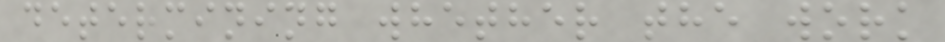determining whether the work
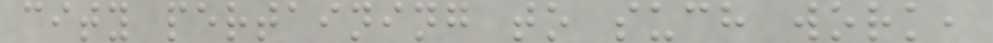city pertaining to such work,
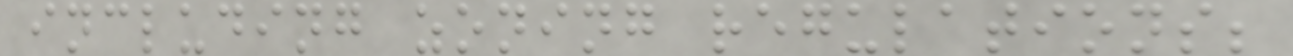including zoning regulations;
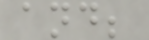and;
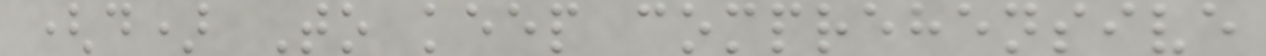(d) To keep comprehensive
